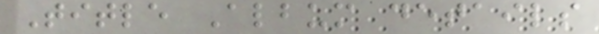Title Album details
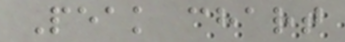Peak chart
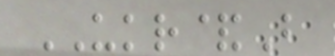UKR&B
